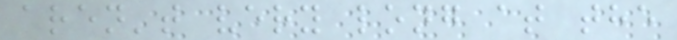aren't very long at the
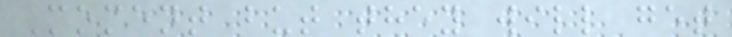Moment but they will get
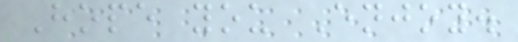Hope you Enjoy.
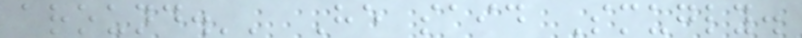around.'' He said Smugly.
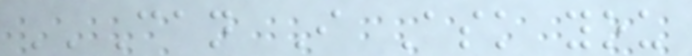''Can I Ask you
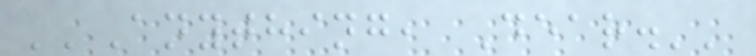''Anything, Dear.''
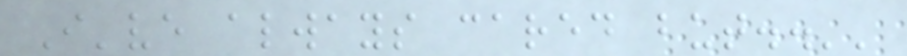I've always cared but..''
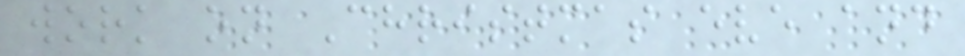work on Christmas eve and
